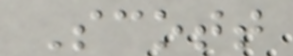Scott
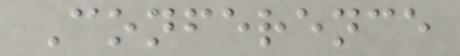Conference
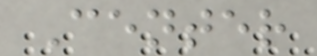Center
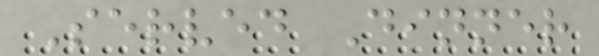Served Dinner
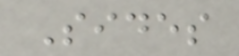Sides
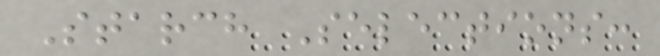Starch Selections:
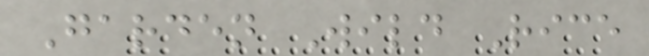Garden Wild Rice
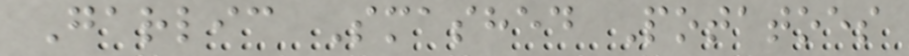Garlic Smashed Potatoes
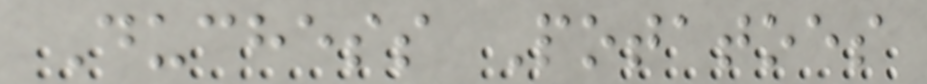Duchess Potatoes
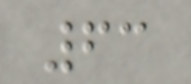63
